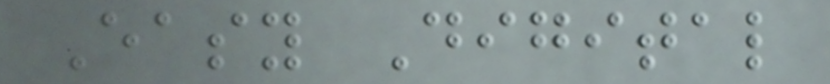Easy Digital
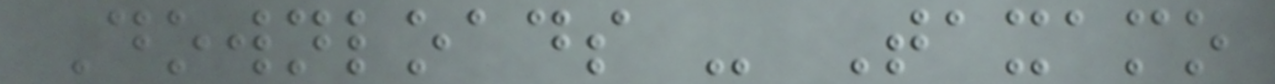Downloads - Taxamo
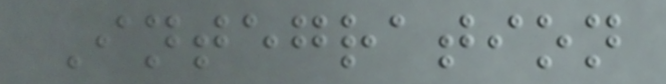Integration
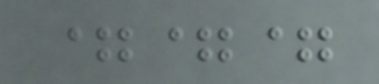===
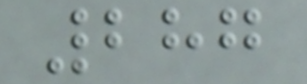287
